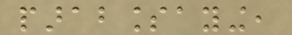parablessaying,
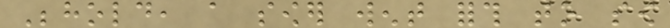Behold, a sower went forth to sow
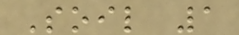Soil 1
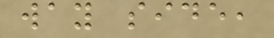way side,
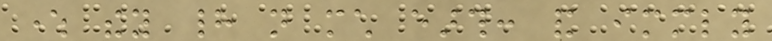where they had not much earth: and immediately
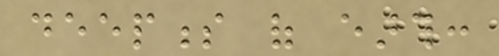deepness of earth:
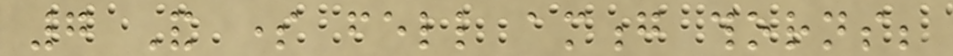7 And some fell among thorns;
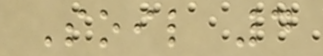Soil 4
